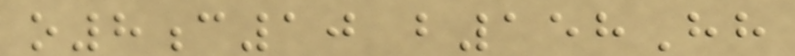o8c10 b158Hh
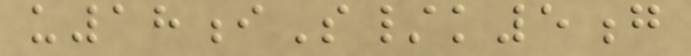u18iS/k5g
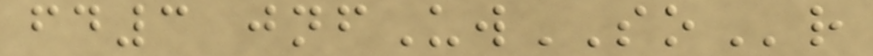fd3 jnfUwSOr
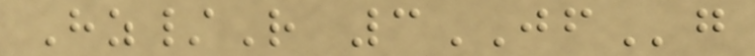Hz/R 3JFg
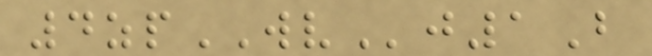4zpWVj1B
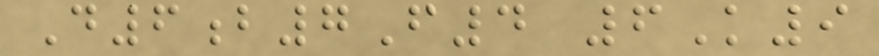D6b7F4 6K9
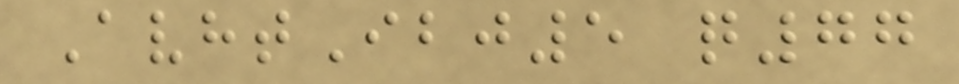AvhtIbj5 q77
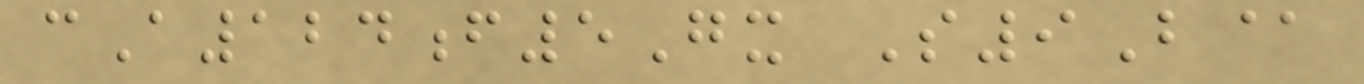cA124f5Gx S9B@
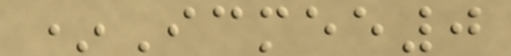*Icmee0
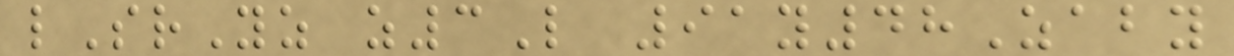lSrYz z3L 91y48Zaby
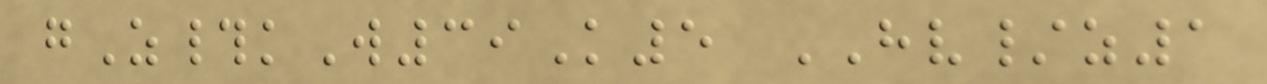gZ#kW39K5 HV/z1
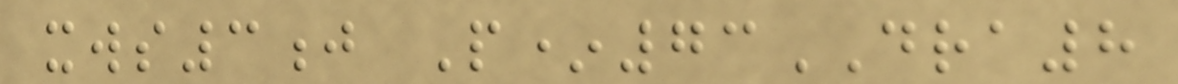xws3j P*73DRA8
